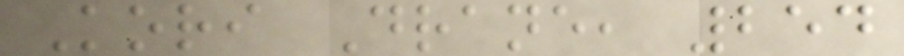Kori Drane, 254
